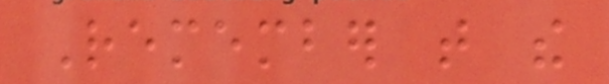Remember that the
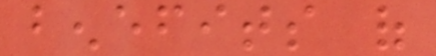benefits of
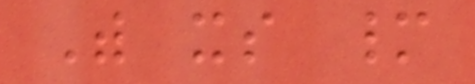With its many
